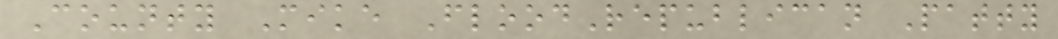County Mike FloodRepublican Patty
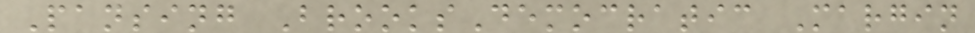Pansing BrooksDemocratic Margin
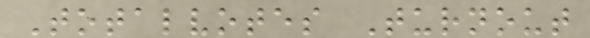Totalvotes Turnout
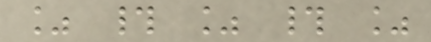% # % # %
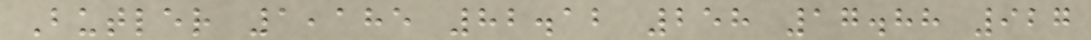Butler 1,185 82.12 258 17.88 927
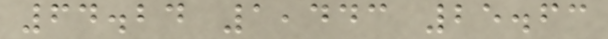64.24 1,443 25.63
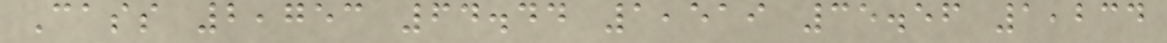Cass 2,753 64.44 1,519 35.56 1,234
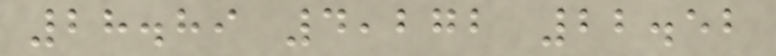28.89 4,272 22.52
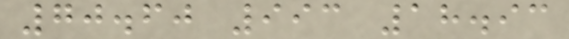70.60 993 18.93
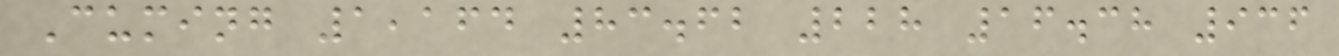Cuming 1,164 83.62 228 16.38 936
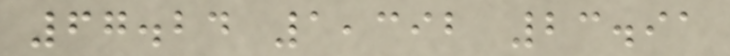67.24 1,392 23.91
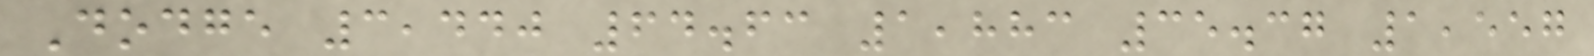Dodge 3,440 64.63 1,883 35.37 1,557
